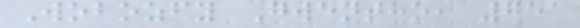Wobozfy Gwentho, 751
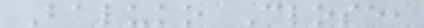Baluko Close,
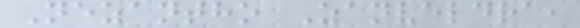Nezantho Zanveldra,
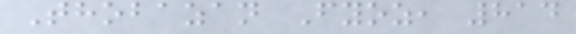Thobazan Fyoz, 814
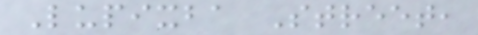Lupixba Street,
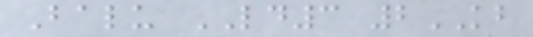Balu LD3 2KB
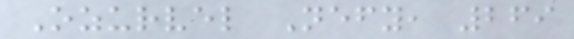Ozurvel Nefy, 269
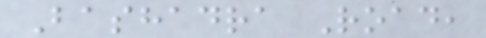Bashadra Road,
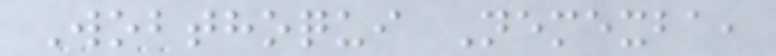Wobthoqui Nemexba,
